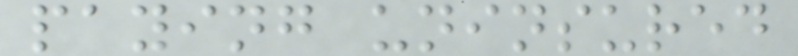paying uninsured
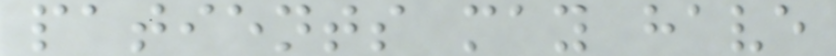patients may have
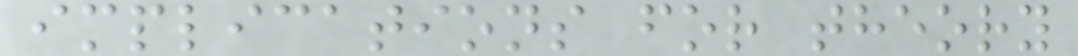implications for theory
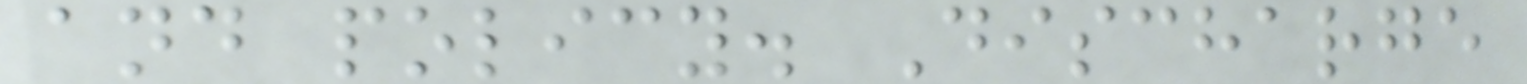and policy. Discharge
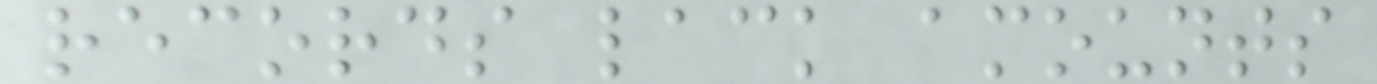records lack amounts
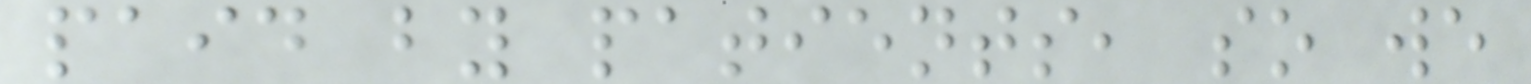paid by patients, so we
